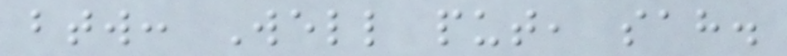btw: Well put, sah.
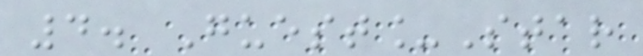4. Guest_Star
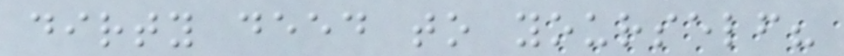dirty deed to yourself?
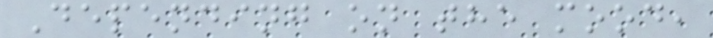Depending on the mood,
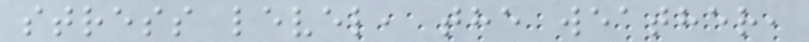stress level, the weather,
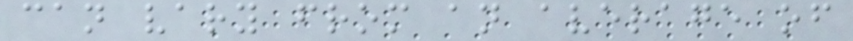can vary from an average of
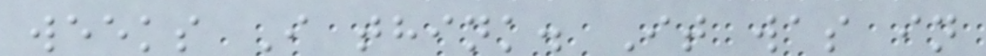weeks I think. It was in
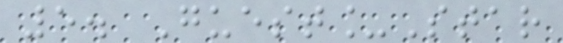5. Guest_Star
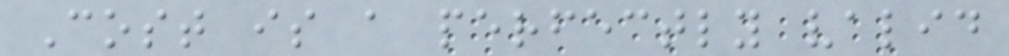Cost is a perfectly valid
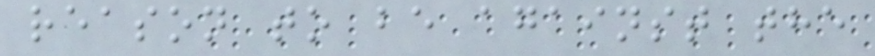reason to be against the
